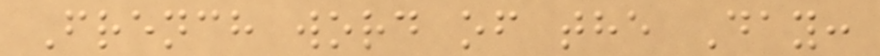French word of the Day:
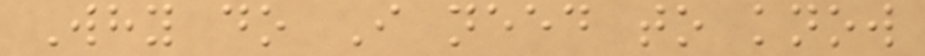Why do I need to know
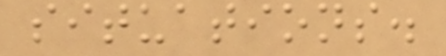situations.
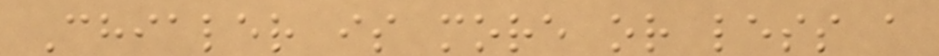Chialer is more or less a
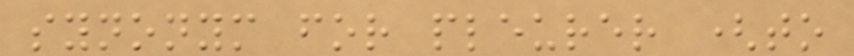synonym for pleurer (to
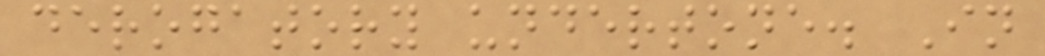derogatory undertone. In
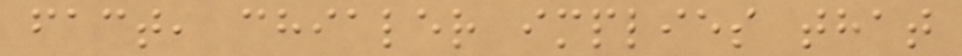fact, chialer implies that
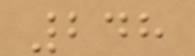248
